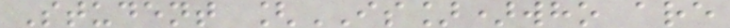Student [IS])who are
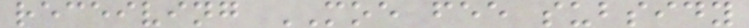receiving MOE fee subsidy
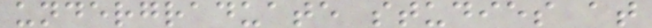undergraduate studies at
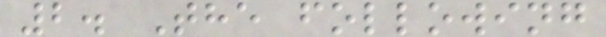2. The following
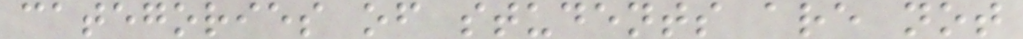categories of students are not
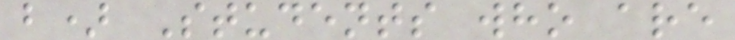b) Students who are
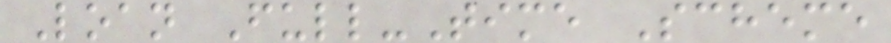Loan Full-Time Scheme
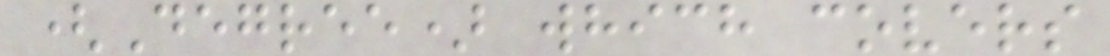(Degree) which covers
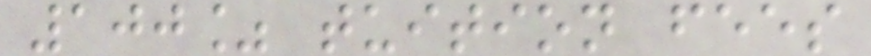100% tuition fees
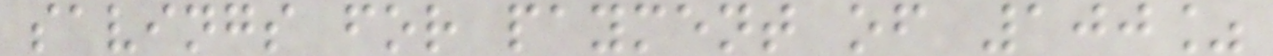savings for payment of 100%
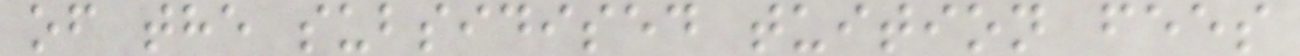of the subsidised tuition fees
